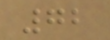72
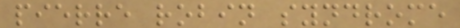pierre robin syndrome
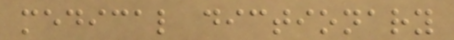medical dictionary
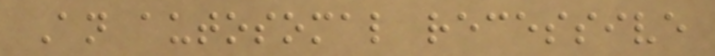An autosomal recessive
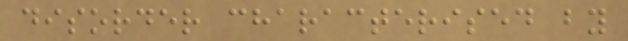disorder characterised by
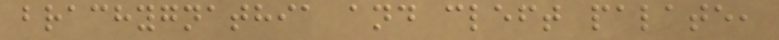brachygnathia and cleft palate,
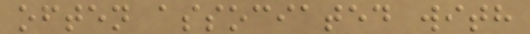often associated with
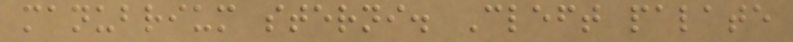manubrium sterni. Cleft palate
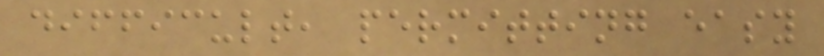difficult, permitting easy
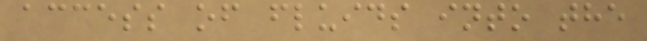access of fluids into the
